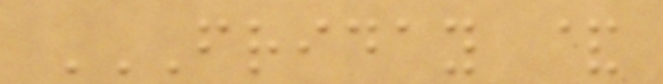FRIDAY &
